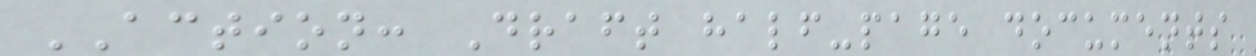ACTION: Draft half-page documents
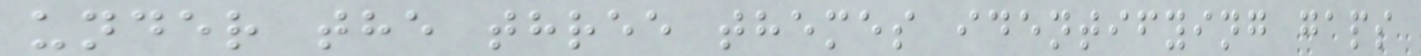under the three themes identifying gaps
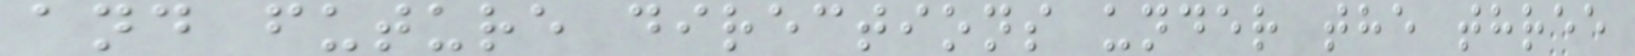and future directions under the three
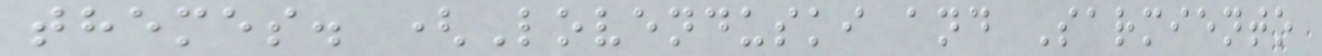themes. (Lovenduski and Sarmiento
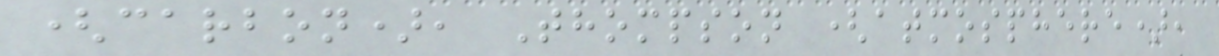(carbon), Thompson (atmosphere),
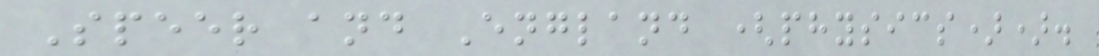Speer and England (physics)).
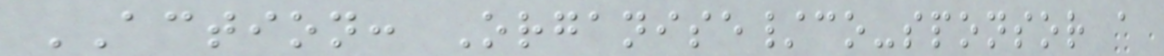ACTION: Organise/co-sponsor a
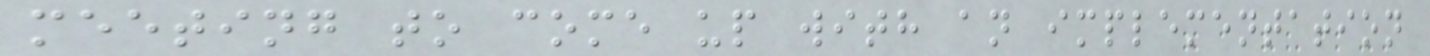meeting to come up with an implementation
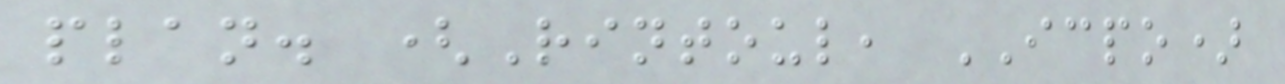plan. (Rintoul, ICPO)
